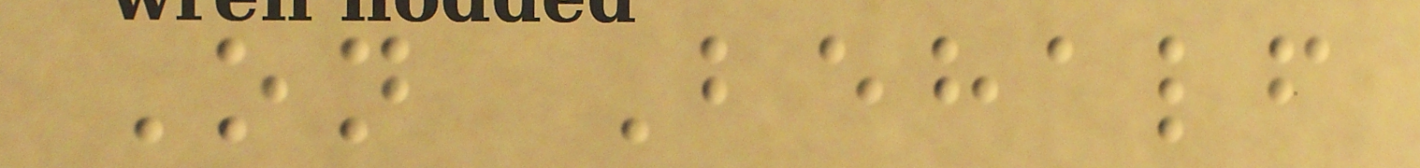On Behalf
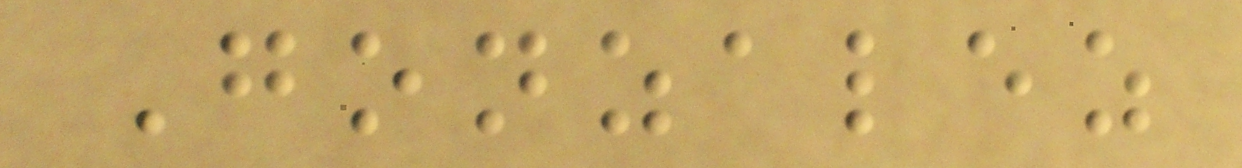Gonzalez
